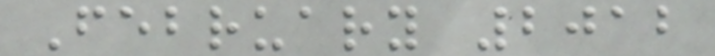February 2012
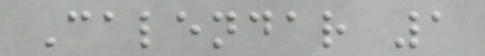Calendar 1
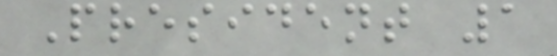President 1
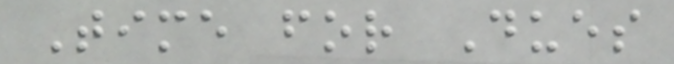Time for Dues
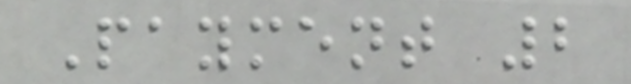Payment 2
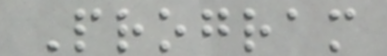Program
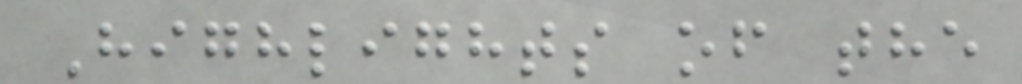Highlights of the
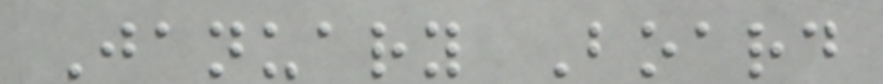January Board
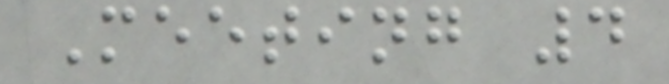Meeting 4
